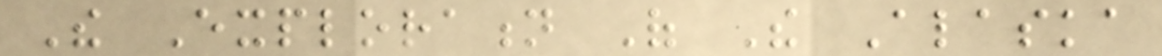The Exploration Of The Alaska
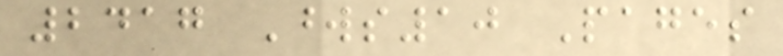2417 Words10 Pages
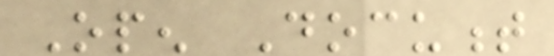Open Document
